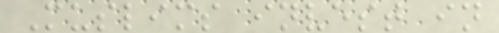Muslims invest in
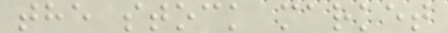the stock market
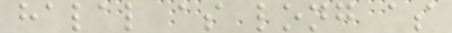halal as long as
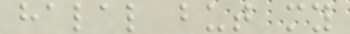halal but my
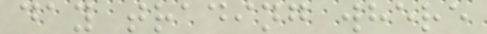day trading where
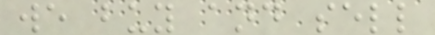we buy and sell
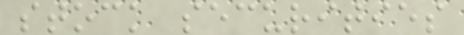stock securities
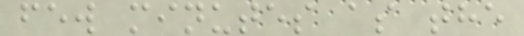few minutes as the
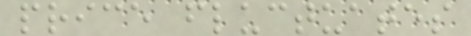price fluctuates
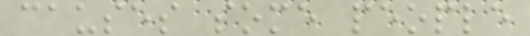causes some people
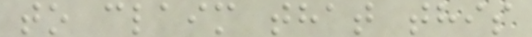to claim that this
